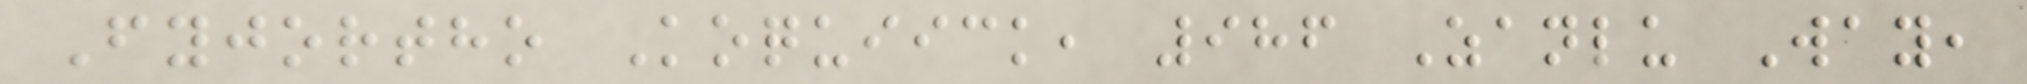Fyjortho Koquiick, 986 Zanlu Way,
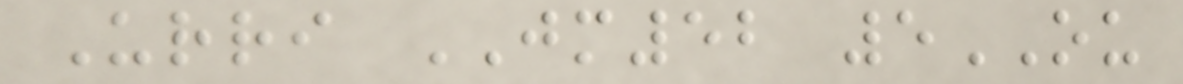Urri JM52 5OU
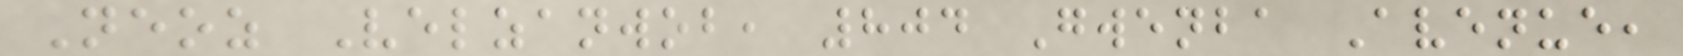Neoz Velzanwob, 804 Gwenba Avenue,
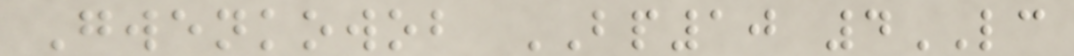Gwenkowob BP10 4LC
